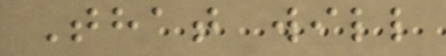That will
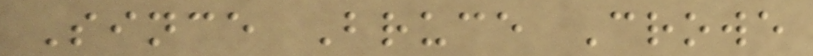Since Bruce Crowe
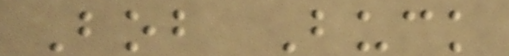Bob Buck
